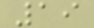19
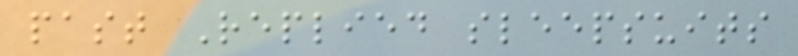past Replied sleepsuits
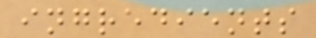ingredients
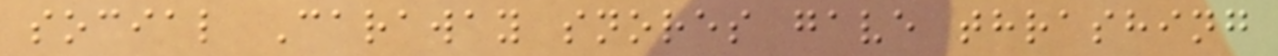social Caraway snores gave thrashing
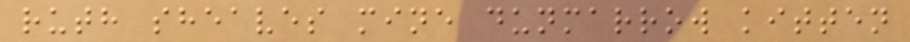ruth sheaves mine dunmarrow kitten
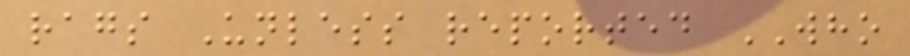rags Unless reported WHO
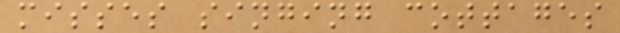misses singing cottages
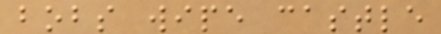bobs wipe castle
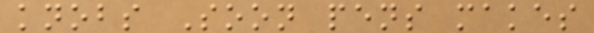knobs Soon pens makes
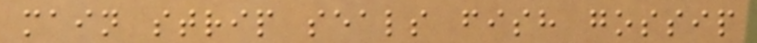main strip seals fish gossip
